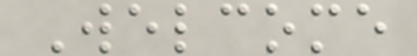Welcome
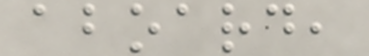aboard,
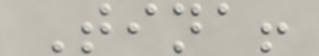Tina!
